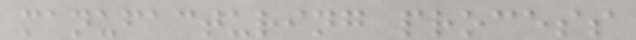manufacturing process
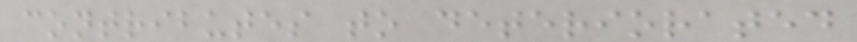contributes to deteriorated
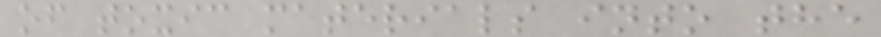of toxic materials into the
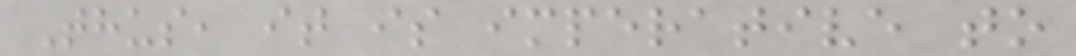Thus, it is imperative to
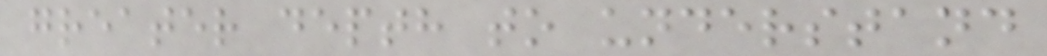greater depth to understand
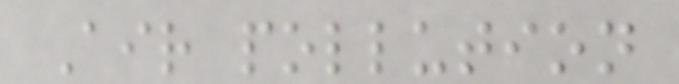Air pollution
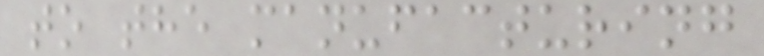to the manufacturing
